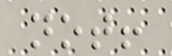not!
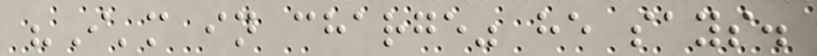"I'm in charge" he says.
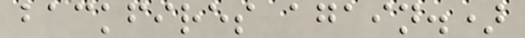backfires again.)
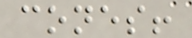cones!
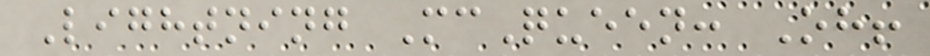Lightning McQueen: Oh!
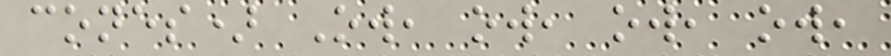cones) Ow, ow, ow, ow,
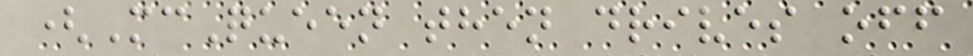(McQueen then drives off
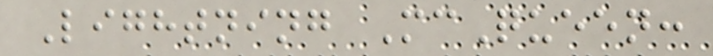Lightning McQueen:
